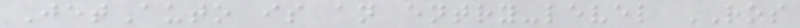JetAuto is an entry-level ROS
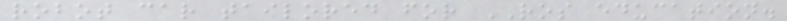robot car tailored for ROS education.
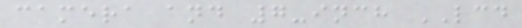camera and 7-inch LCD
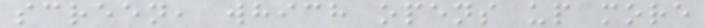screen, which opens up more
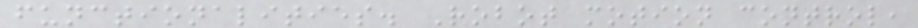functionalities. Robot motion control,
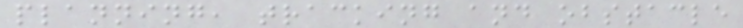planning, tracking and obstacle
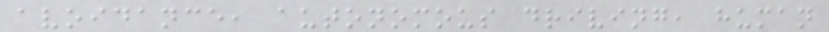avoidance, autonomous driving, human
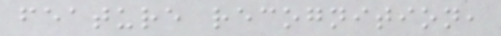feature recognition,
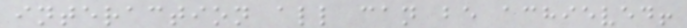interaction all can be achieved!
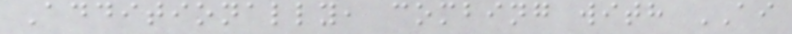Additionally, combing with AI
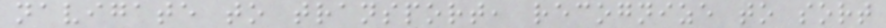navigate to transport, recognize to sort
